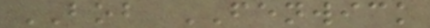BOB FENWICK
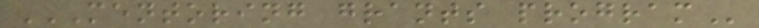MENTORING GRANTS PROGRAM
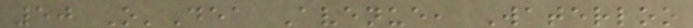50 O'Dea Avenue, Waterloo
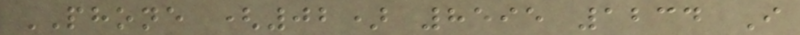PHONE (02) 8595 1234 I
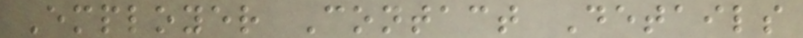Employer Contact Details
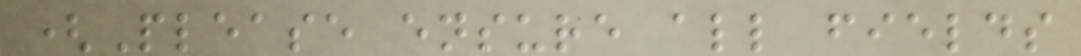(Please ensure all fields
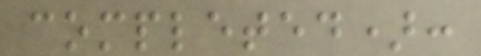completed):
